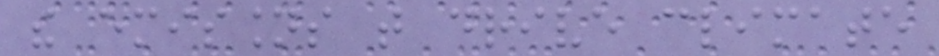the emissions that drive climate
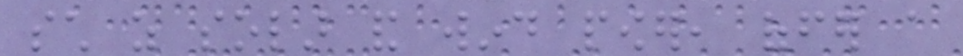such as solar and wind power, offer a
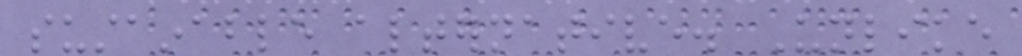sustainable alternative. Unlike
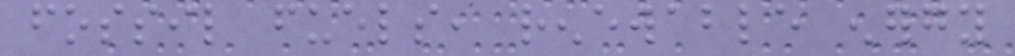fossil fuels, renewable energy
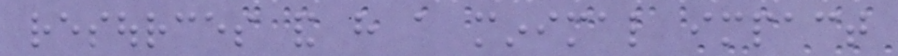resources and have a minimal impact
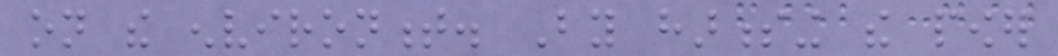on the environment. By harnessing the power
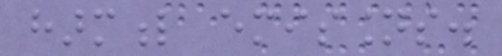harmful emissions.
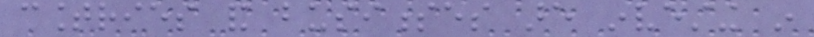countries and businesses are investing in
